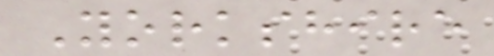Yorkshire
